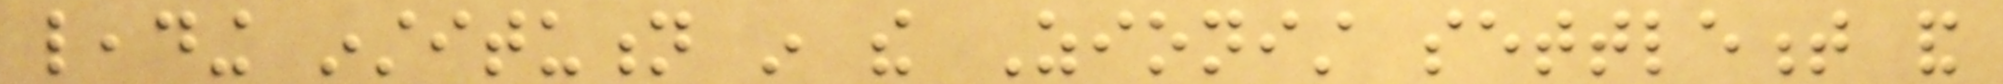leading institution in the Zionist settlement and
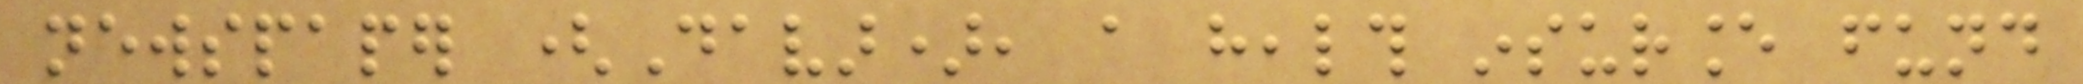newspaper (Davar), a health insurance fund
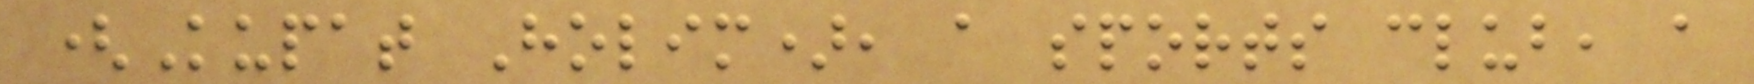(Kupat Holim), a sports club, a
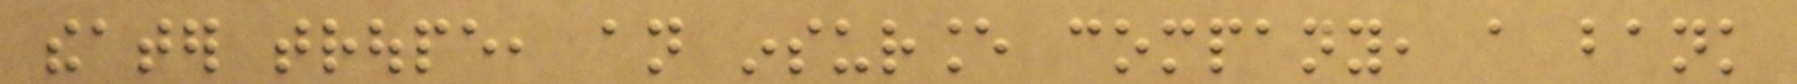theater troupe, an insurance company, a bank
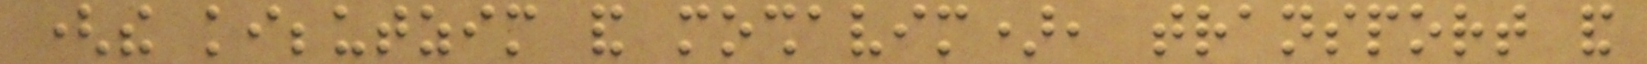(the kibbutzim and moshavim), transport and
